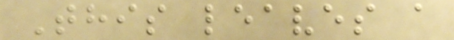This leaves a
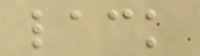lack
